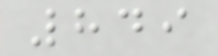849
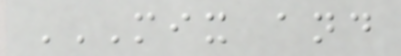MIX AND
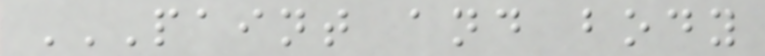PAINT AND BODY
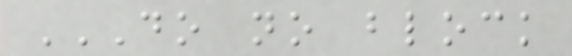DO NO BLOCK
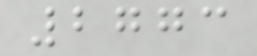2773
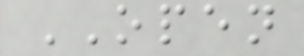OPEN
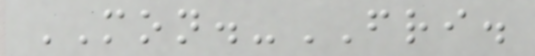MON.-FRI.
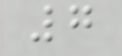7
